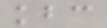kbc
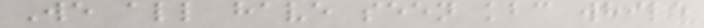We all have seen kbc while
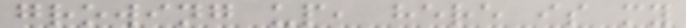growing up, here is my
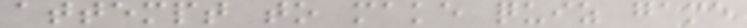attempt to make quiz game
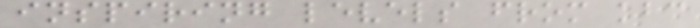inspiring levels from kbc
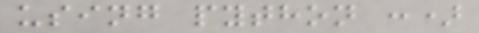using python :)
